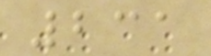231
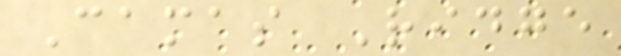Camas Ridge
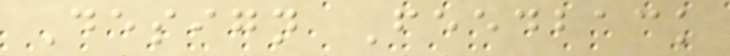Design Feedback
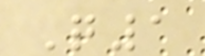Q1
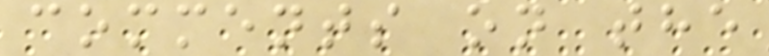comments on the
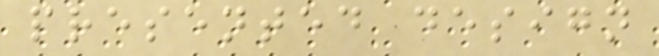presented design
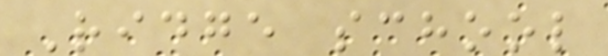Ridge school
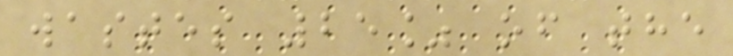wastes 25% of the
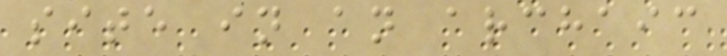site in an archaic
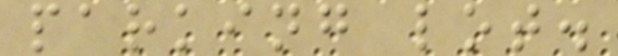parking lot.
